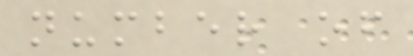number of
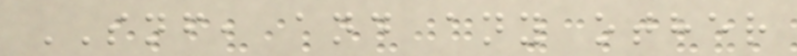SNF, and any other
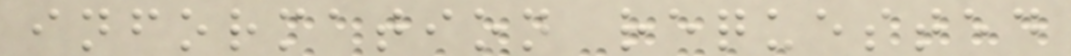information requested
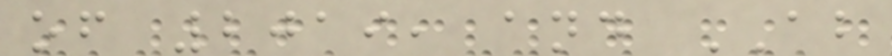of 2019, and AB
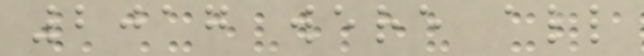2017 were all
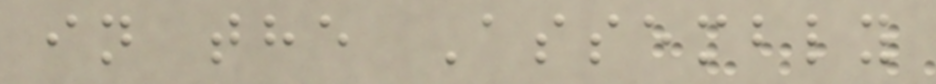in the Assembly
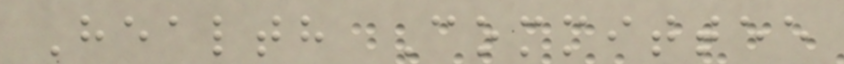Health Committee
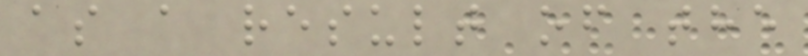as a result of the
